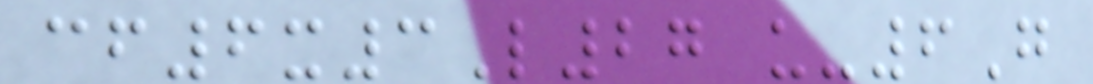cf6x3L27 u-6G
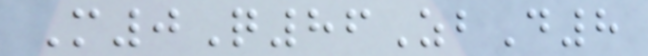M0Q86ZbD8
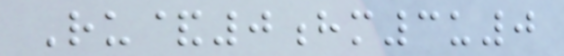Ru&0hm3u0
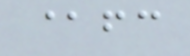@fc
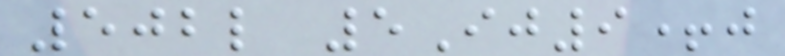502l 5Ij9+j
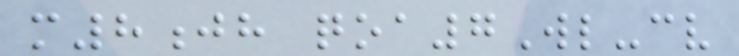m8jh qoa7Wl-cv
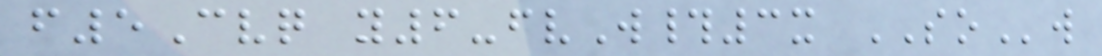f5Cvq y6-fvW#3x SOw
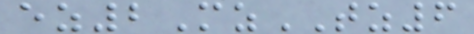ez2MzTZ6
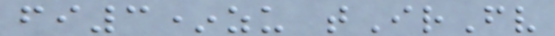fi3*zu tIrFv
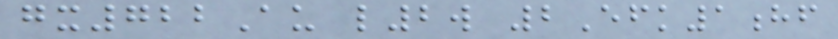gx722Au l2w 2Efk1hf
